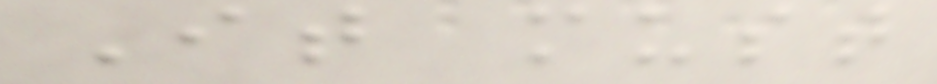It must
